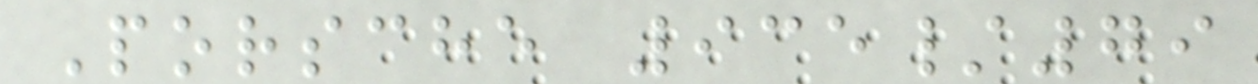Porsche 935/79
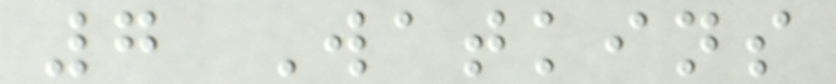7 Watkins
